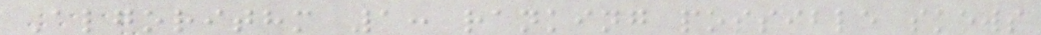Algorithm 1: ranking possible skews
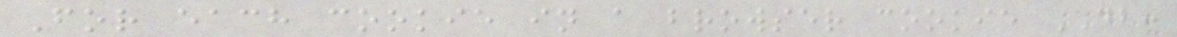For each cookie in a browser cookie DB:
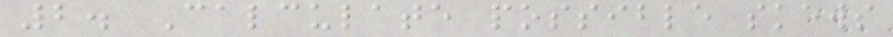2. Calculate possible skews
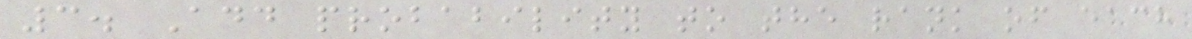3. Add probability to the rank of each
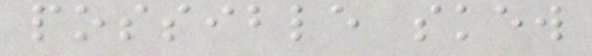possible skew
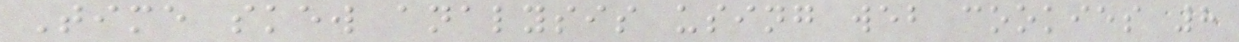Time skew analysis using web cookies 8
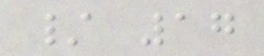/ 17
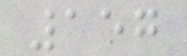157
